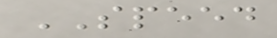SPEED
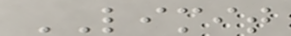LIMIT
